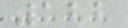122
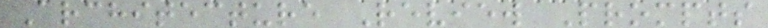Architecture Review Prompts
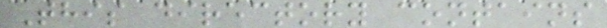This directory contains
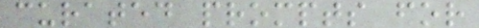curated prompts for
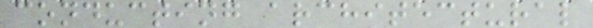conducting architectural
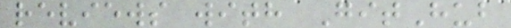reviews with GitHub
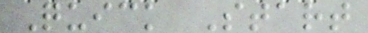Quick Start
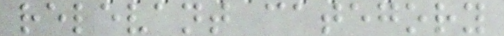relevant category
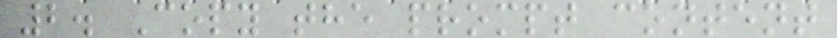2. Copy the prompt content
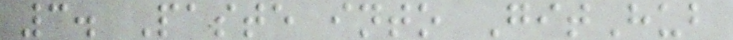3. Paste into GitHub
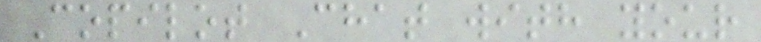Copilot Chat with your
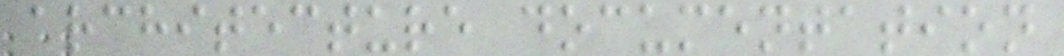architecture documentation
